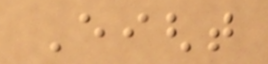Eight
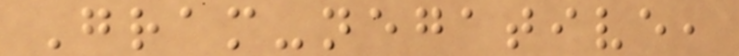Gram-negative,
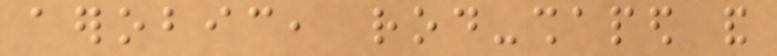aerobic, rod-shaped and
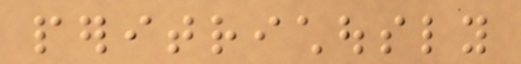peritrichously
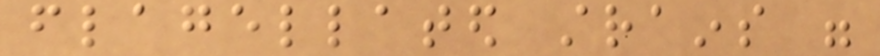flagellated strains were
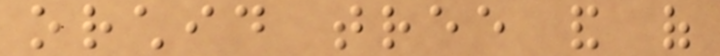orchid tree and of
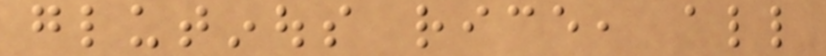glutinous rice, all
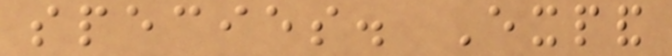species. Expand
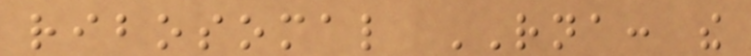ribosomal RNA: the
